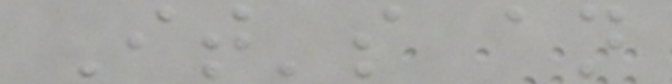It's an
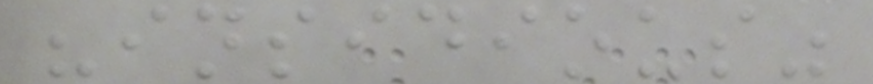"insidious"
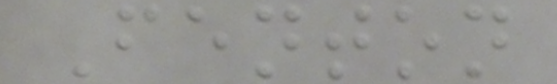Fenton
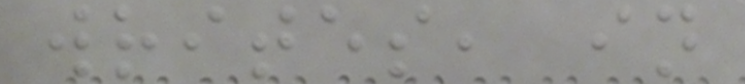writes, in
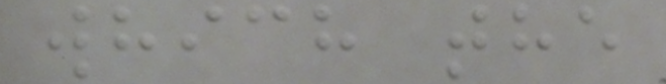which the
